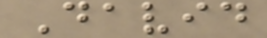David
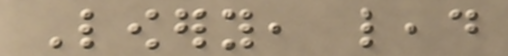Lowery, lead
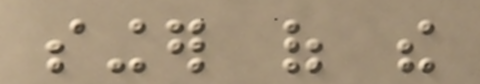singer of the
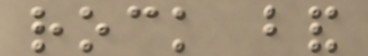rock band
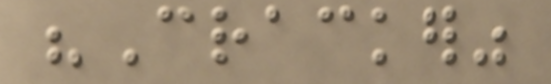"Cracker"
